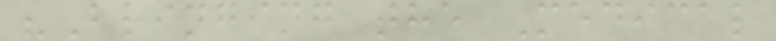"Bringing the Medical
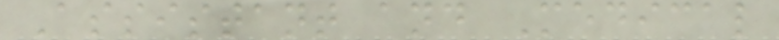Assistant and Medical
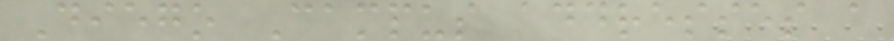Diego Campus addresses a
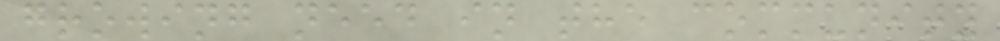growing need in the community
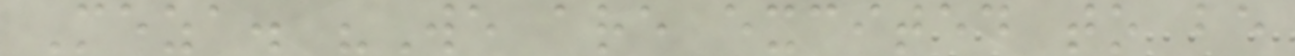Meza. "We are excited to be
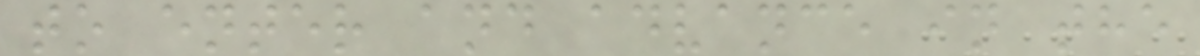to enter and advance in the
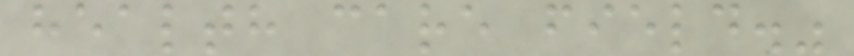health care field."
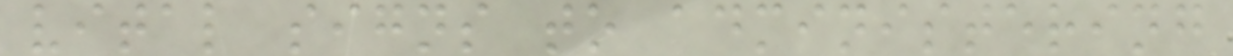vital signs to administering
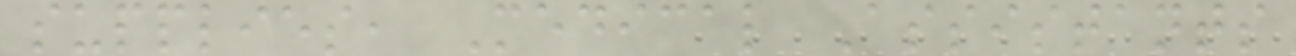supplies, Medical Assistants
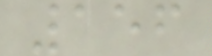156
